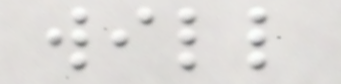will
